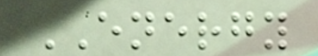ENERGY
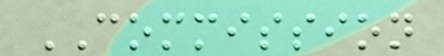COMMISSION
